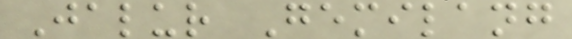Jalur Gemilang
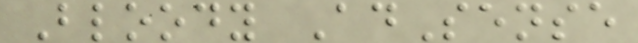Bloody AdSense
